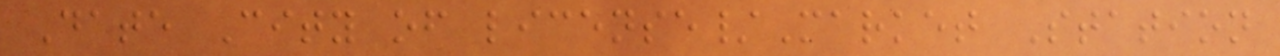Date City of license/Market Station
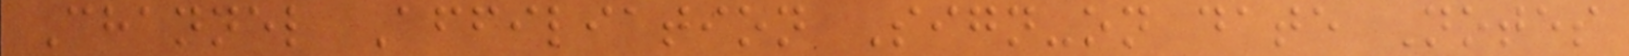Channel Affiliation Sign-on date Notes
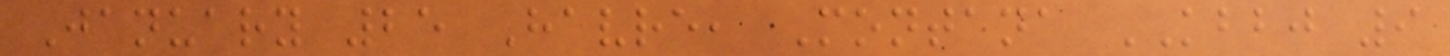January 25 Havre, Montana KBBJ 9
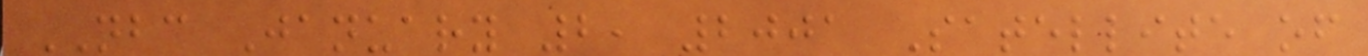NBC January 2, 2001 Satellite of
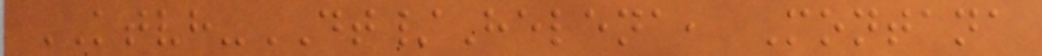KTVH-DT/Helena, Montana
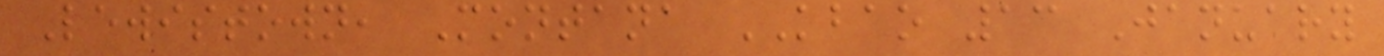Lewistown, Montana KBAO 13 January
